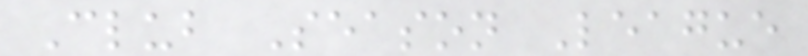Club Season League
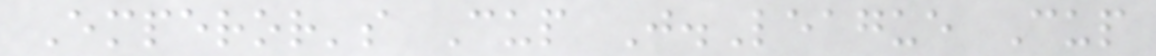Emperor's Cup J.League Cup
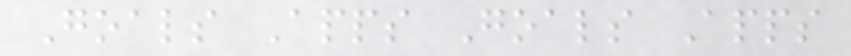Goals Apps Goals Apps
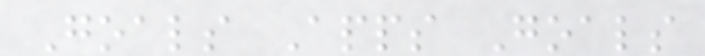Goals Apps Goals
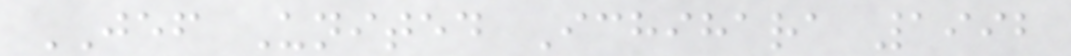JEF United Ichihara 1992
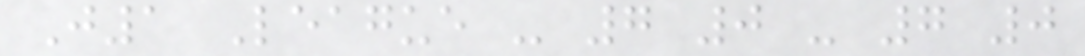J1 League - 7 0 - 7 0
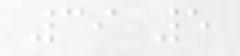39 5
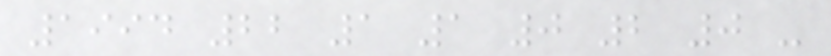1994 22 1 1 0 2 0 -
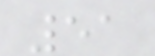51
